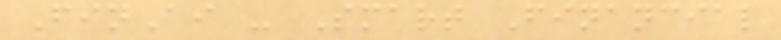FinAi - Smart Financial
